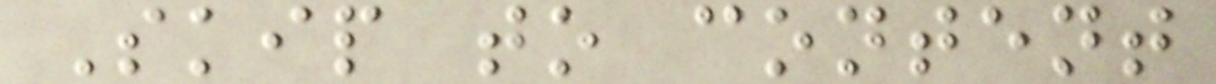Skip to content
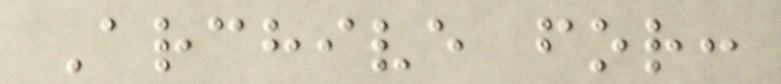Archive for:
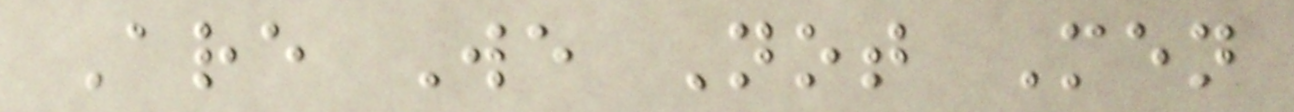Are We Not Men
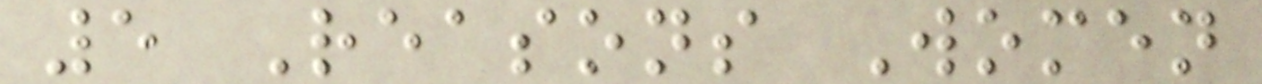5 Reasons Women
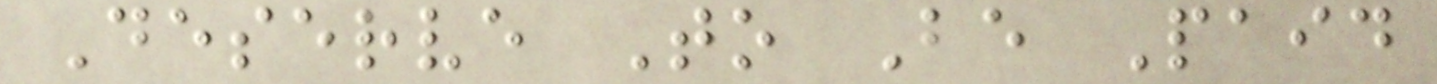Deserve To Be Paid
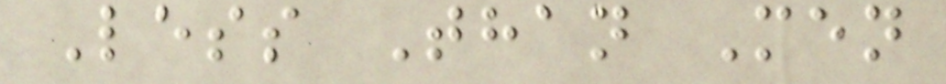Less Than Men
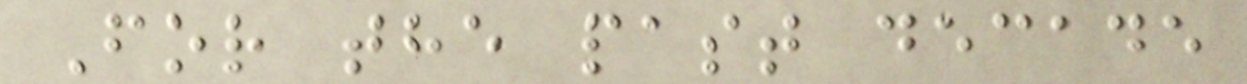For the past decade
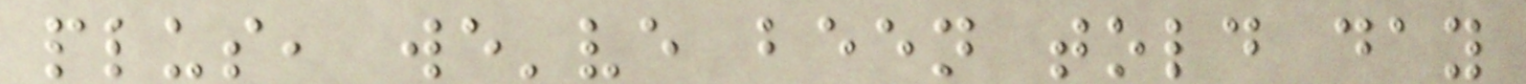plus, we've been told day
